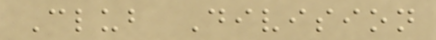Club Division
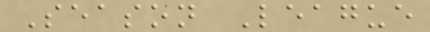Season League
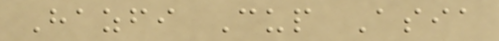Hazfi Cup Asia
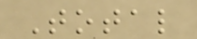Total
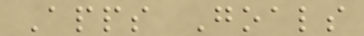Apps Goals
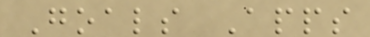Goals Apps
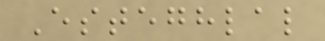Esteghlal
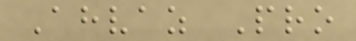Ahvaz Pro
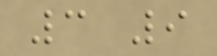3 9
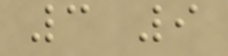3 9
